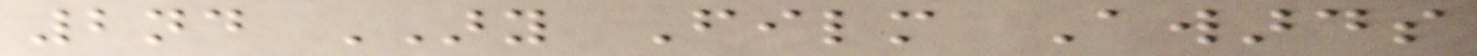2nd ARY Film Awards
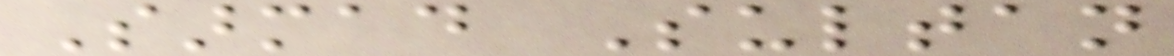Sarmad Sultan
